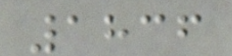1836
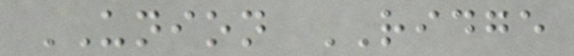UNION RIDGE
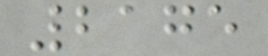2175
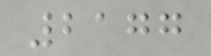2177
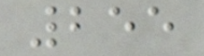255
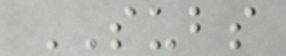SUBS
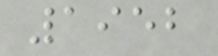1952
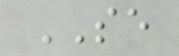SE
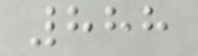888
